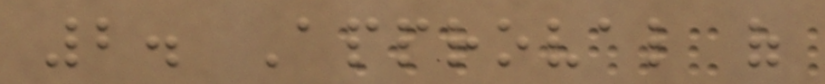2. Approval of
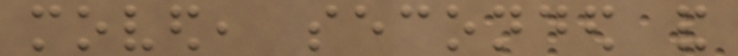moved, seconded and
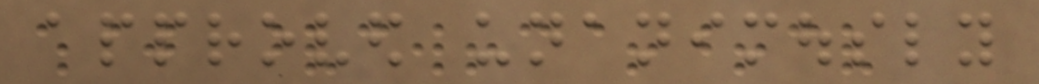approved unanimously
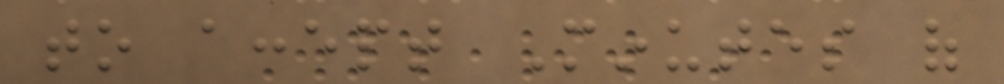to accept Minutes of
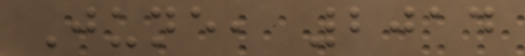June, 2014
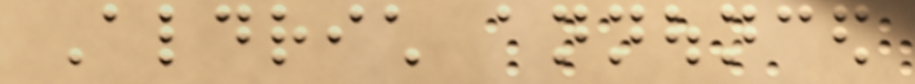Aldrich announced
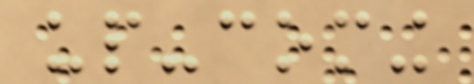up-coming
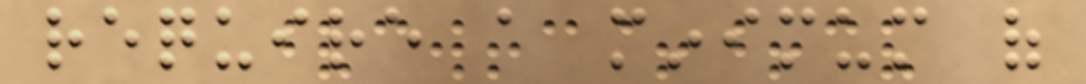require a minimum of
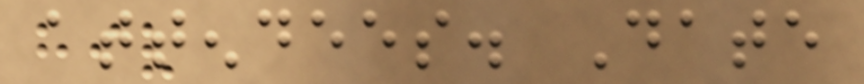attendees. Date
